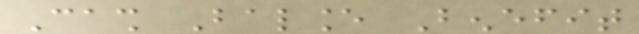Cash Balance Benefit
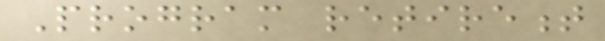Program retirement
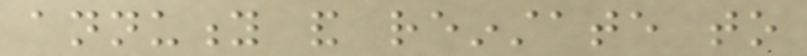annuity and reinstate to
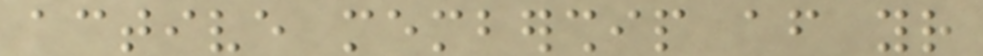active membership after your
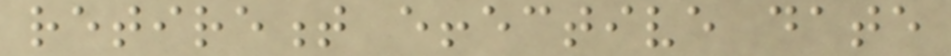retirement effective date
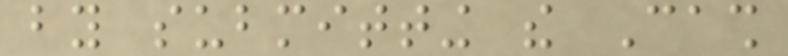by submitting the Cash
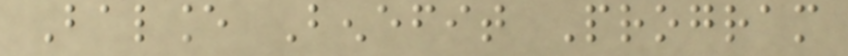Balance Benefit Program
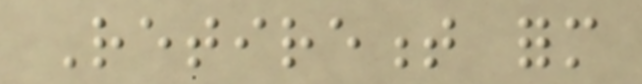Retirement form
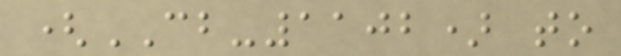(CB-1102) to
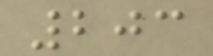203
